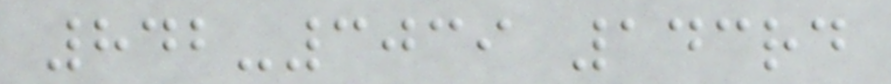842-3039 143rd
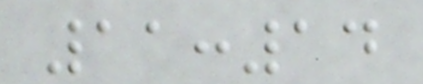11:14
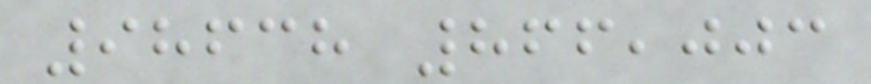98638 866,003
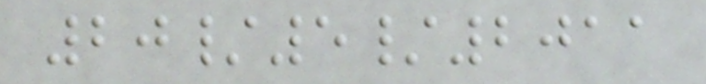20/5/2011
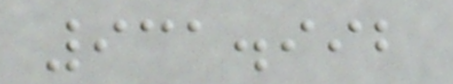931.992
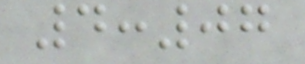4:07
